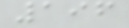196
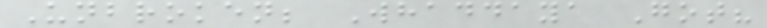Unbroken; Whaddaya Got?
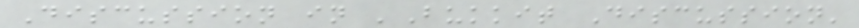Discussion in 'Bukkit Discussion'
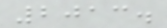2013.
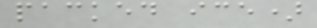packed ice)
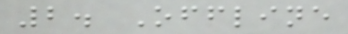2. Offline
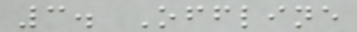3. Offline
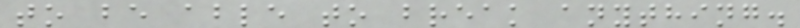to be able to break anything.
